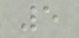5
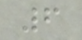6
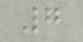7
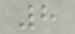8
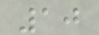10
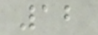12
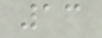13
